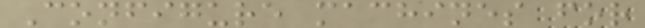Configure machines for
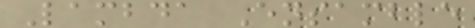Lambda Ensamble
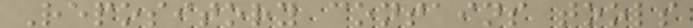Repository contains tools
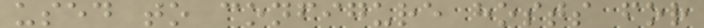used to configure hosts for
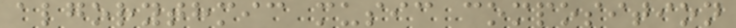algorythmic music composition
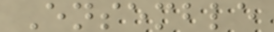Ensemble
